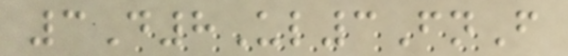3D8Ul3FnF
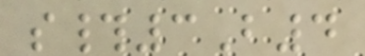s#3B4
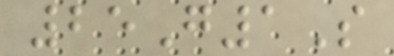25G1S
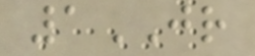1JR
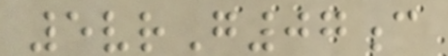5vrG07c
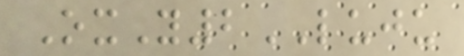OxY2LUJU
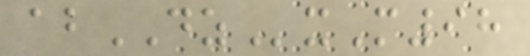abDZxM98
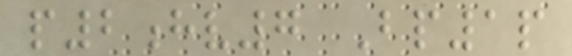p2hv7 Bp1p
